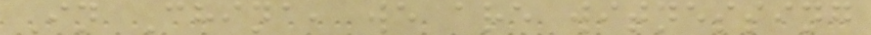In China, we are witnessing
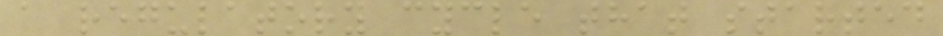a regulatory cycle that started
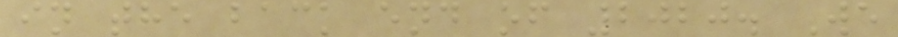in the back end of 2020. We
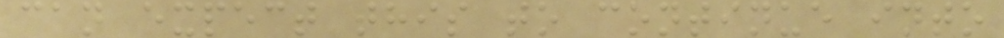can expect this to continue into
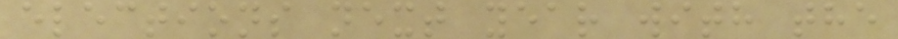elections next year with the
